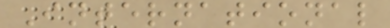International
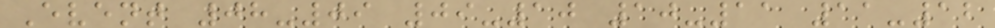Event 08-09 09-10 10-11 11-12
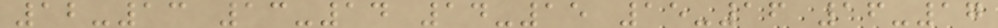12-13 13-14 14-15 15-16 16-17
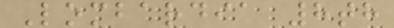Lombardia 8th
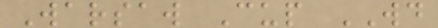Warsaw Cup WD
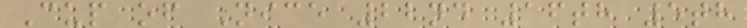Cup of Nice 22nd 16th 5th
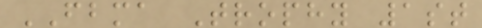FBMA Trophy 1st
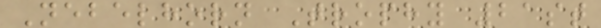Nebelhorn Trophy 21st
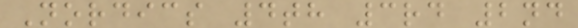Nordics 4th 3rd 2nd
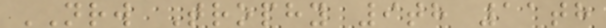NRW Trophy 9th 11th
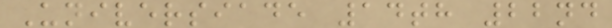Universiade 14th 22nd
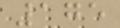175
